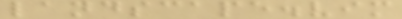landscape.vim
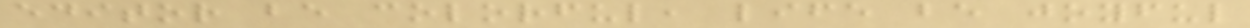editor be colorful, life be joyful
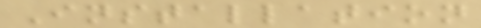Installation
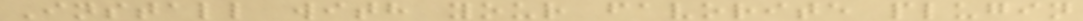Install with your favorite plugin
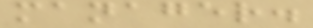manager.
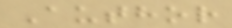Author
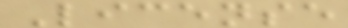License
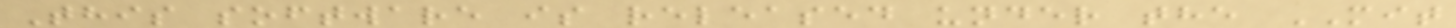This software is released under the MIT
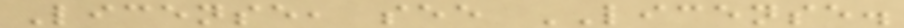License, see LICENSE.
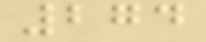274
